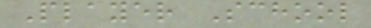Player School
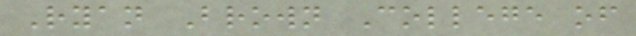Ryan Brown College of
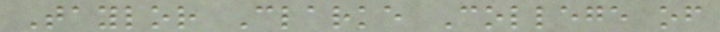Taylor Clarke College of
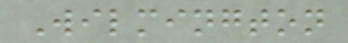Wilmington
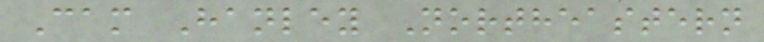Cam Hanley Northeastern
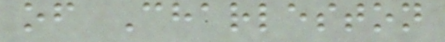of Charleston
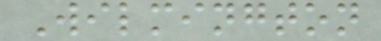Wilmington
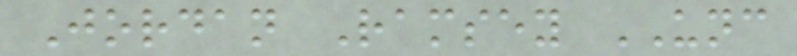Jordan Ramsey UNC
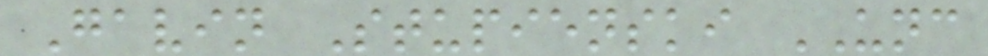Gavin Stupienski UNC
